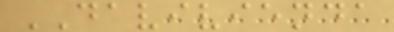DAVIVIENDA
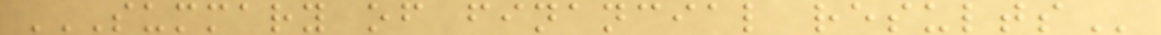SUMMARY OF FINANCIAL RESULTS
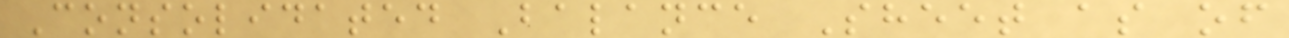Consolidated Balance Sheet as of
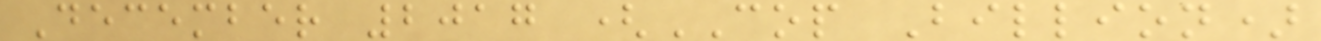December 2017 (COP Billion)
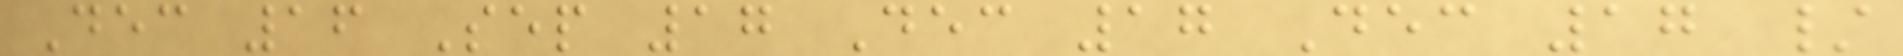Dec 16 Sep 17 Dec 17 Dec 17 /
